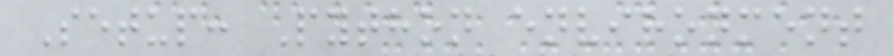Setup: Python environment
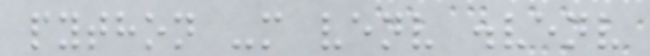python -m venv .venv
